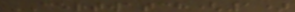CERTWATCH(1)
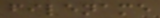filename
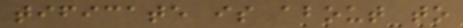tificate is about to
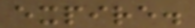expire.
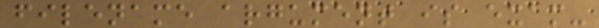filename argument is exam-
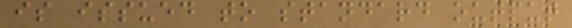is issued to standard output
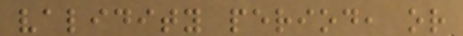validity period, or
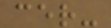cer-
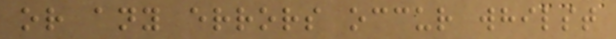or any errors occur whilst
